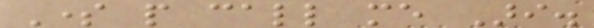Some people call me Ari.
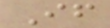If
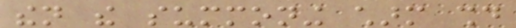then the summoning charm should
